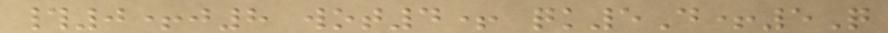#0+j8 wot4+ qk5D+5Q
